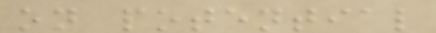on potential
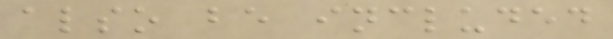also be included
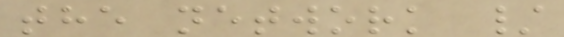the network /
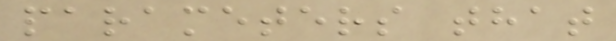parameters that
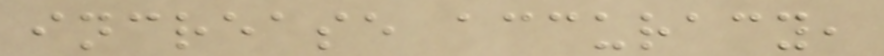increase accuracy,
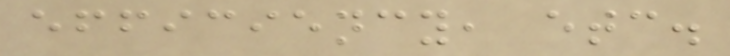efficiency, etc.
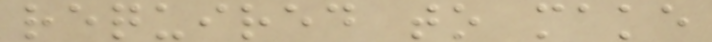required to make
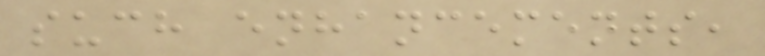such enhancements,
